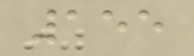155
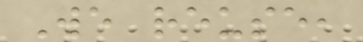We reuse,
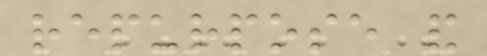repurpose and
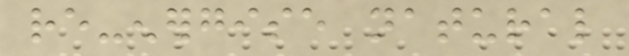re-energise natural
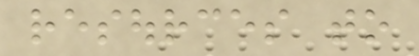resources to
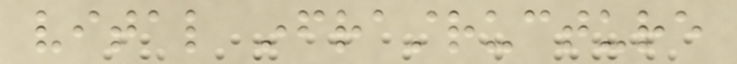vital infrastructure
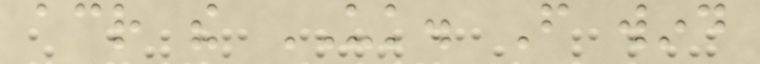across the UK. From wind
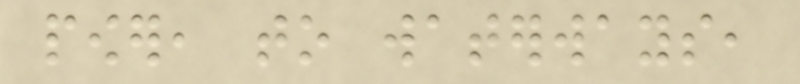power, to waterways,
